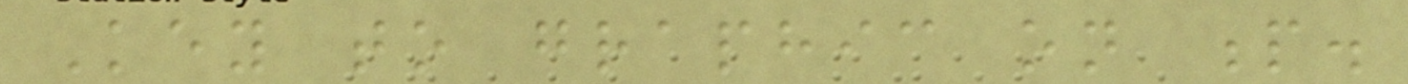Key to graphic on p.
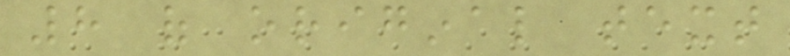8 of original text
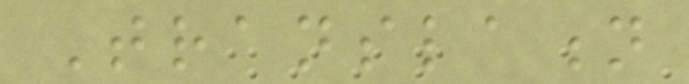Translation
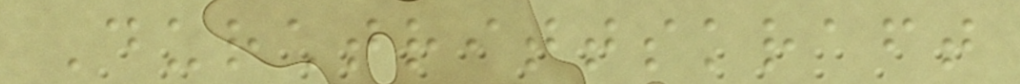Durchtrittskraft
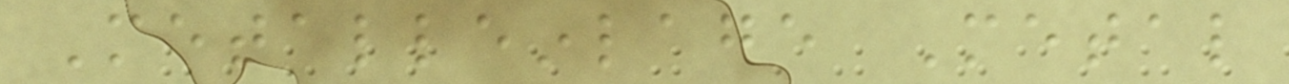Metalleinlage Metal
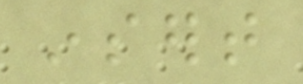insert
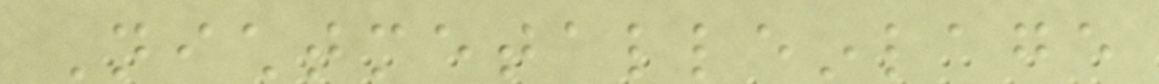Nichtmetalleinlage
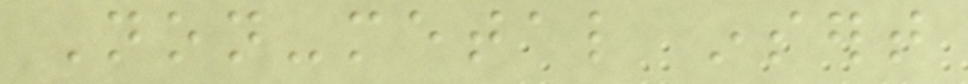Non-metal insert
